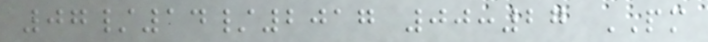07/14/2017 00:27 PM
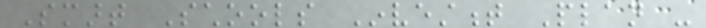Smart Schools Investment Plan -
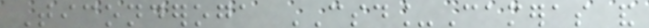Ticonderoga CSD_Cameras and
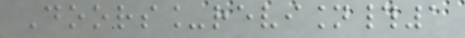Doors_revision#1
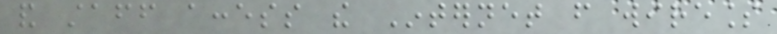and staff access the Internet from wireless
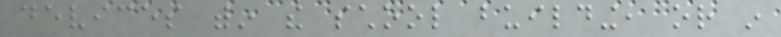devices within the school building, or in
